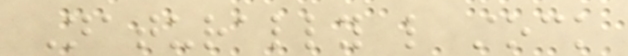Naturally like stock
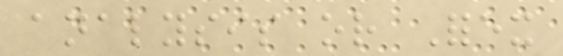analysis or Forex
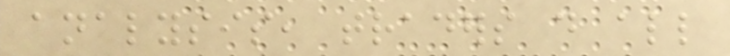analysis, traders do all
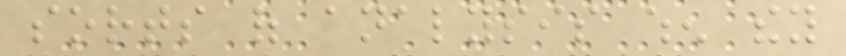sorts of analysis when they
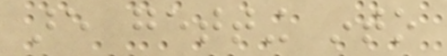are getting into
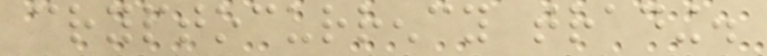cryptocurrency trading.
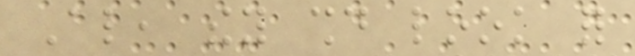Also, they should look for
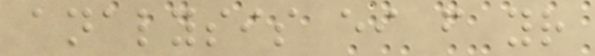analysis either from your
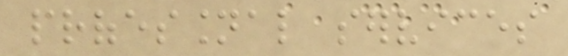professional services
